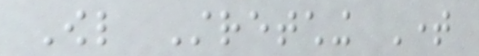Owl Stretching Time
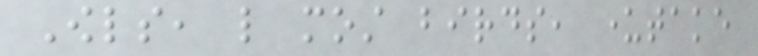Owls, like most birds, undertake
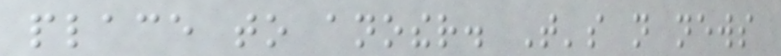place to another. That's not news
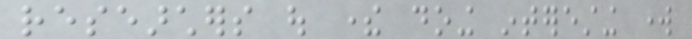researchers out there doing interesting work
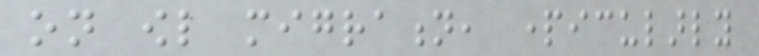on owl migration, particularly
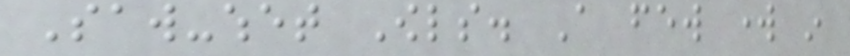Saw-whet Owls. A few work in
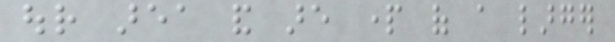our area and are part of a larger
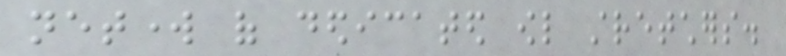network of dedicated owl stretchers.
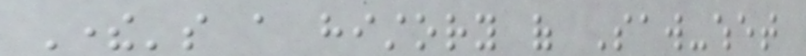There's a history of Saw-whet
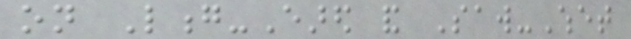on Long-Eared and Saw-Whet
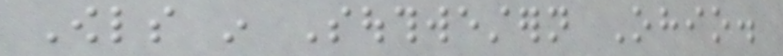Owls in Southwestern Ohio.
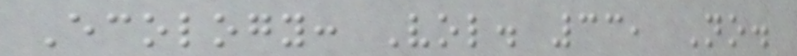Ecology: Vol. 33, No.
